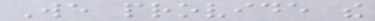We provide the
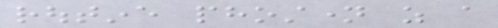routine phostname as a
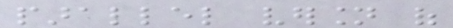parallel version of
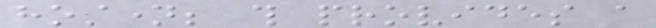hostname; this provides a
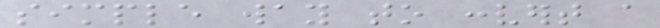simple way to convert a
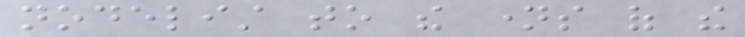nodelist to the names of the
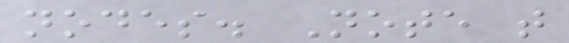nodes. Note that
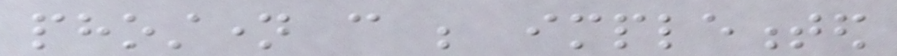phostname can be implemented
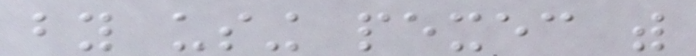by using pexec with
